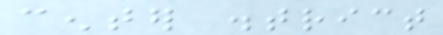center district
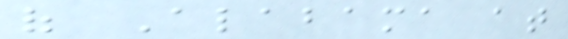of Alabama at
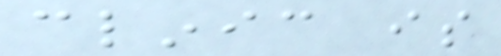clinic is
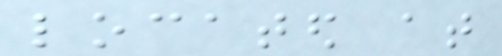located at
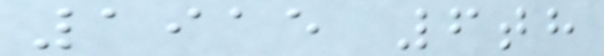1915 6th
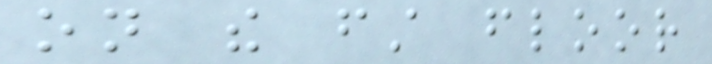on the first floor
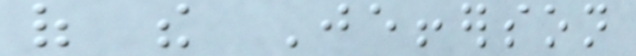of the Jefferson
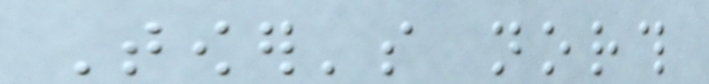Tower's north
